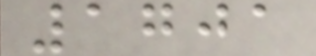1701
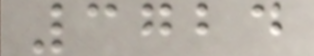3724
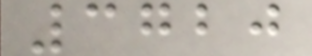3720
